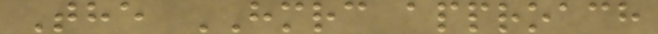The HMRC approach
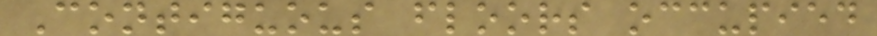Contiguous floors occupied
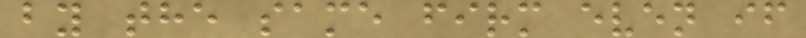by the same firm even if
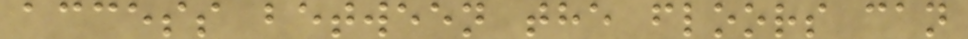access between the floors can
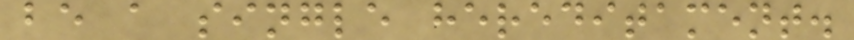be a single hereditament.
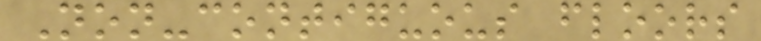Non-contiguous floors
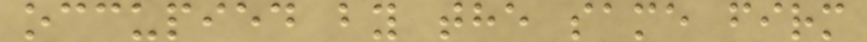occupied by the same firm
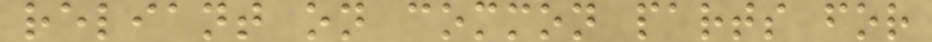reliant on common parts for
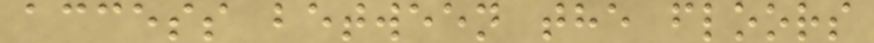access between the floors
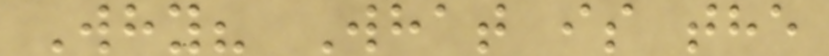Why? What is the
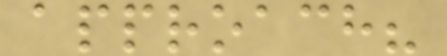approach?
